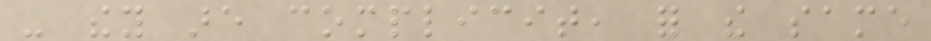- they are complicit, for the same
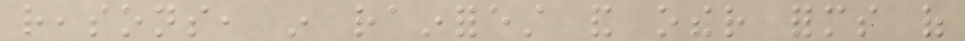reasons, in rainforest and other forms of
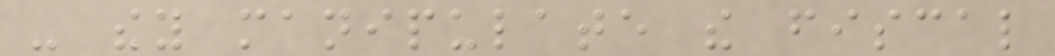- they manipulate the fiscal
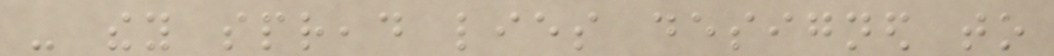- they spread lies designed to
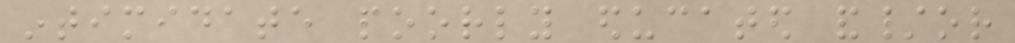intimidate poorly educated and/or
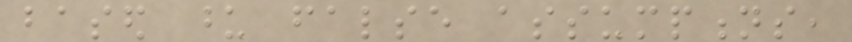based upon false assumptions,
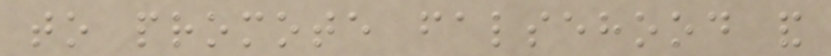to promote falsehood and
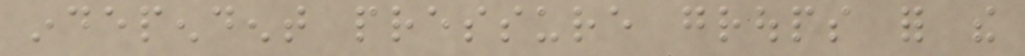independent pressure groups for the
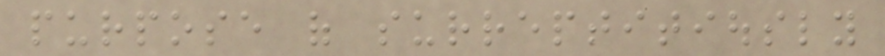purpose of surreptitiously
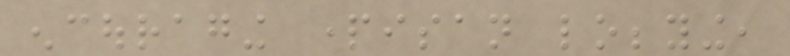encouraging partisan lobbying,
